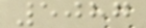5087
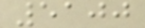5100
